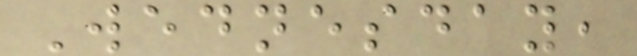Wednesday,
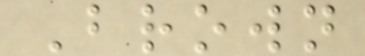Brown
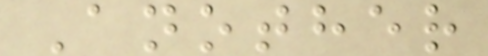Another
